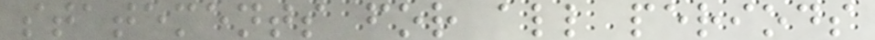statements for all periods
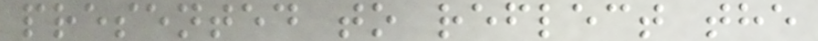presented to reflect the
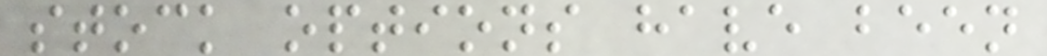stock options have been
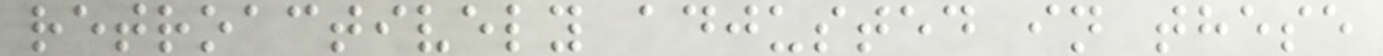retroactively adjusted in these
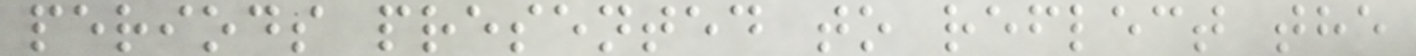periods presented to reflect the
